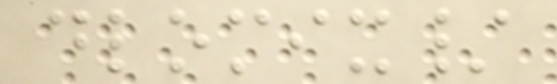dlomix/
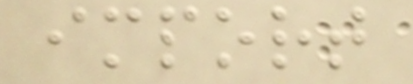import
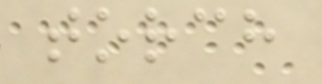torch
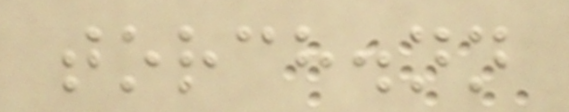torch.nn
